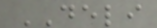DELI
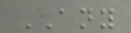ANY
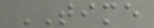TIME
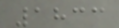1833
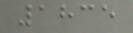1835
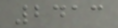2413
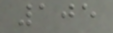105
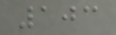103
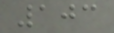103
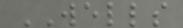WELLS
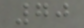70
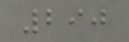290
